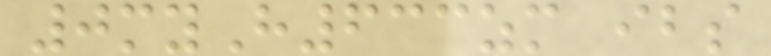0myH633zm ibs
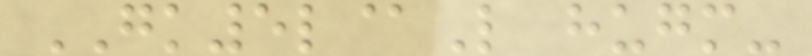GK5l@L hugm-
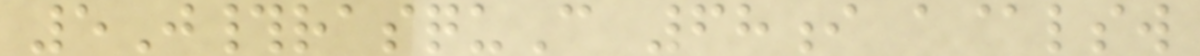5J#rasquC 68i a@lsw
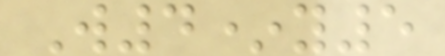W4*y5
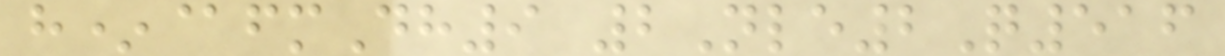h*@fmDh9 2Nle2Q516
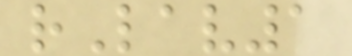rLav1
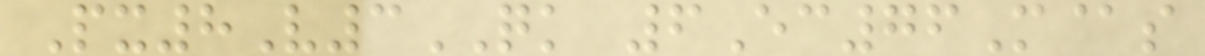Px8V3QK 6Ec76M@s
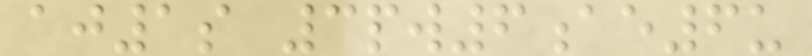aj1s 3pw6ae6u
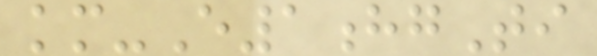km-E1hgTi
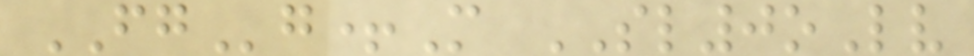FGg+M SL0oLv
